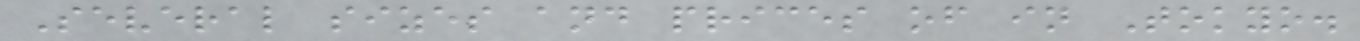Several sizes and prices of in Tokyo.
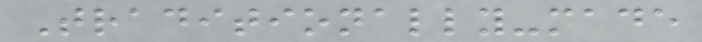Traditionally-made
